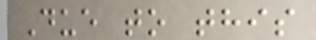Due to this
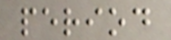period
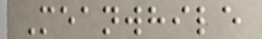Meanwhile
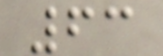63
